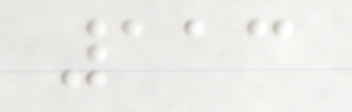113
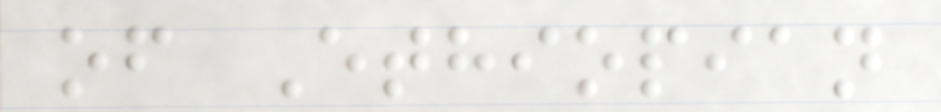of Ethiopian
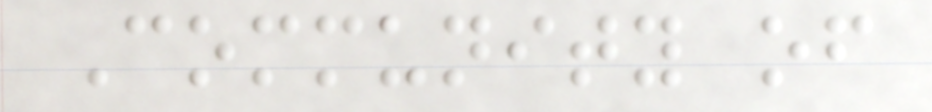Community of
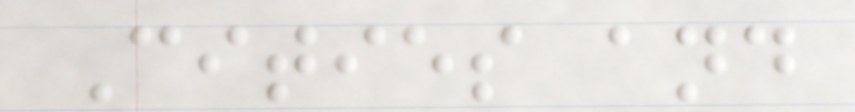Cities and
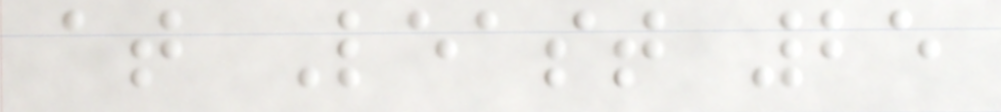at Least 25
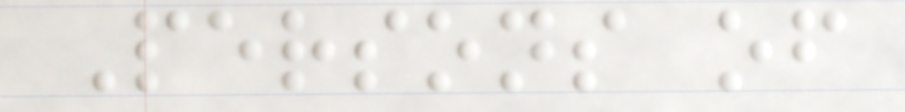Persons of
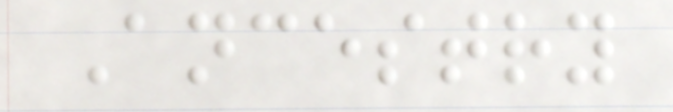Ancestry
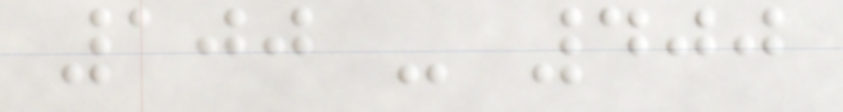100 - 400
